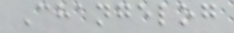Changelog
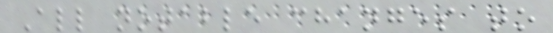All notable changes to
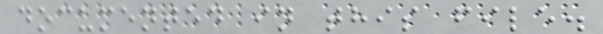documented in this file.
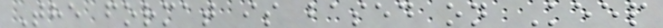The format is based on Keep
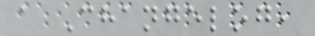a Changelog,
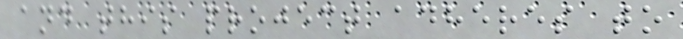and this project adheres to
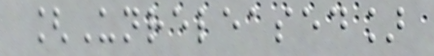[Unreleased]
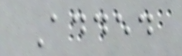Added
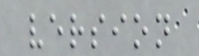version
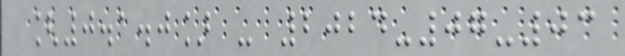[0.1.0] - 2024-07-03
